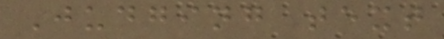Judging text
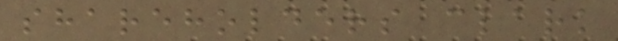shareholders clark
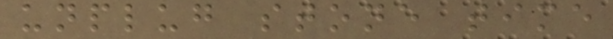unplug stone time
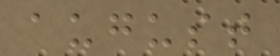august
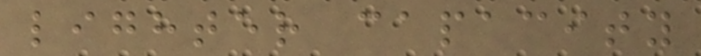lighter capacity
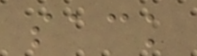sack
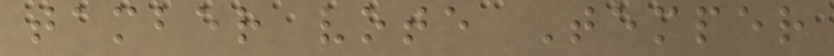tamber vote Temper
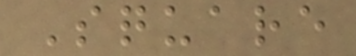Square
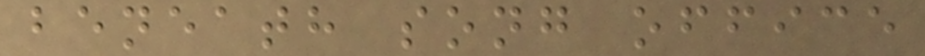beneath song office
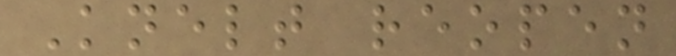Knelt reopen
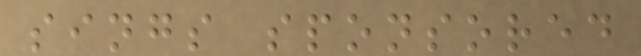sings sponsored
